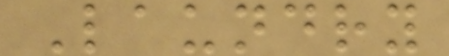Laundry
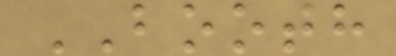BOOTH
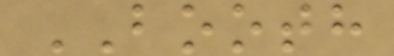BOOTH
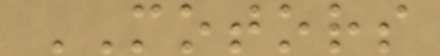MOTORS
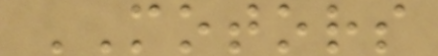MOTORS
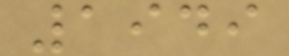1949
